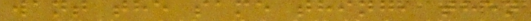want the same thing, then
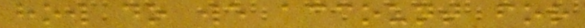how do we account for
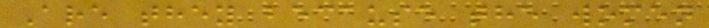Are they because the women
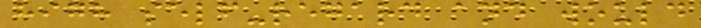high self-regard and would
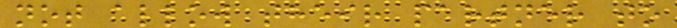not allow their partner to
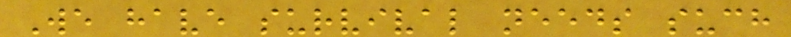We have survival needs such
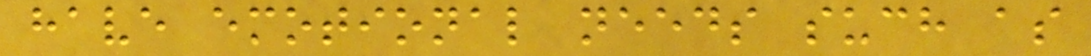have emotional needs such as
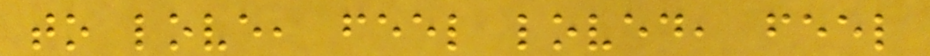to love, feel loved, feel
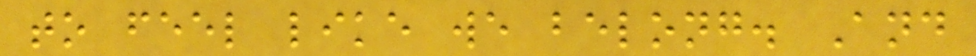to feel like we belong. And
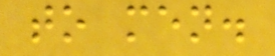to men.
